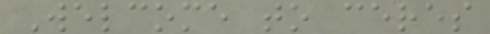Welcome to ceres
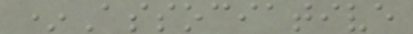*Associative
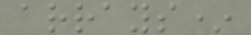arrays*
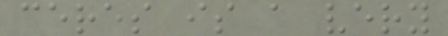ceres is a very
